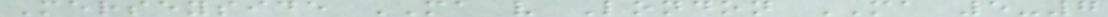Merseyside MA v London MA 5-7
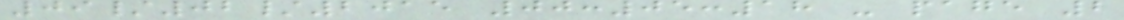09/02/2015 00:05:18 - page 2
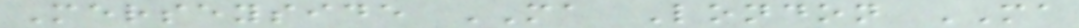Merseyside MA London MA
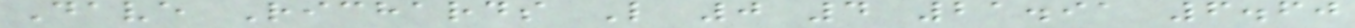Dave Richards L 0 4 21.91 6.60
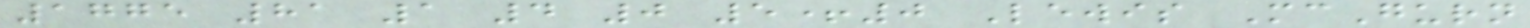1775 81 1 4 0 5+0 Lewis McGurn
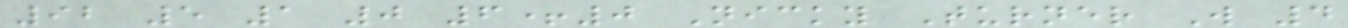92 5 1 0 6+0 Nicky Turner W 4
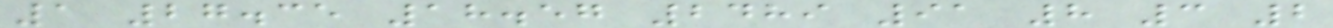1 27.35 18.57 2489 91 8 3 2
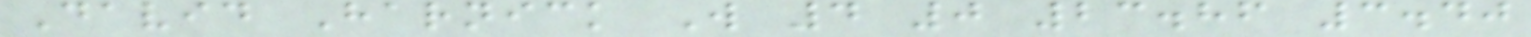David Harnick W 4 0 23.86 3.40
